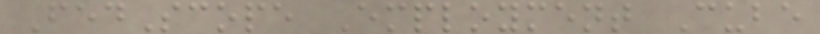FedScope Employment Cube
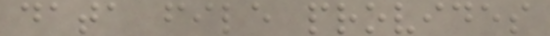data file provides
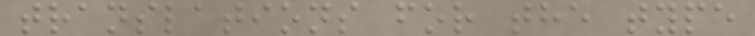translations for the type
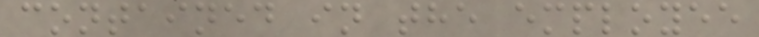contained in the employee
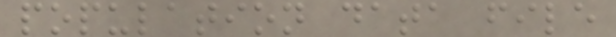population data file
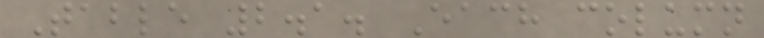Table 2.1. Each column
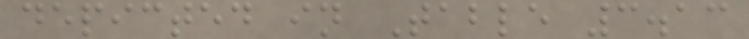depicted in Table 3.13
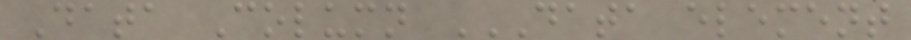Data Column DATA ELEMENT
